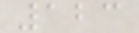123
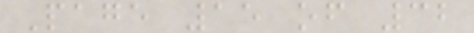Page 15 of 32
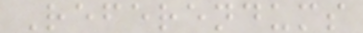Referendums
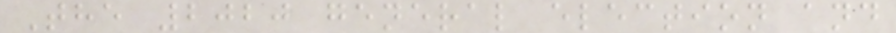The 2020 general election and
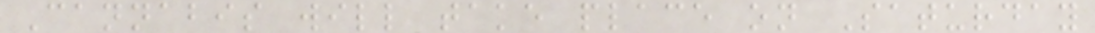Cannabis will take place on Saturday
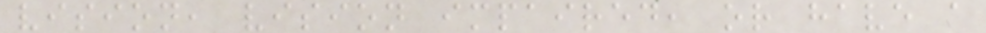vision, vision impaired, or have a
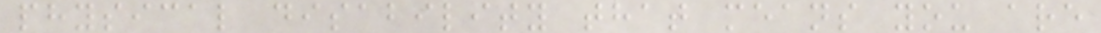physical disability that means you are
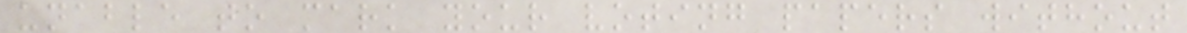unable to mark your voting papers without
